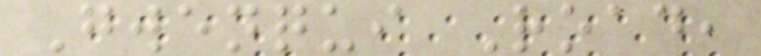Gwenqui Road,
